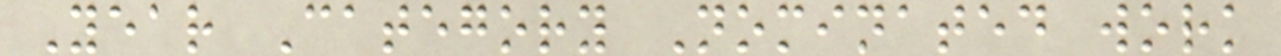Year Category Nominated work
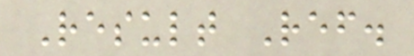Result Ref.
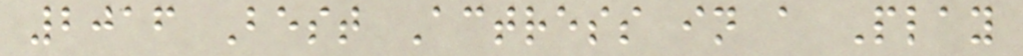2016 Best Actress in a Play
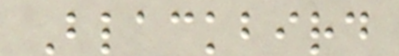Blackbird
